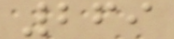269
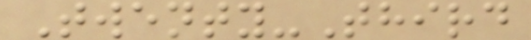Twenty-Third
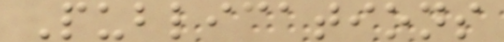Publications
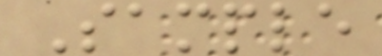Sample
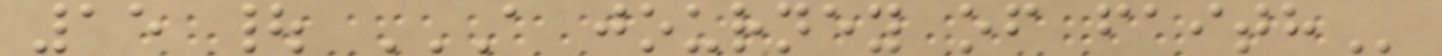15 | A JOURNEY OF FAITH
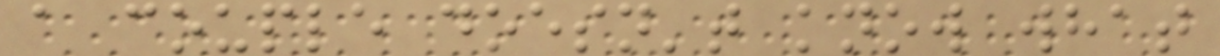a couple doesn't know what
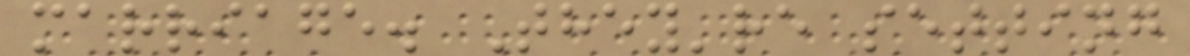marriage. They're setting
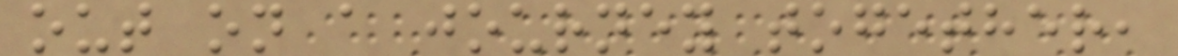out on a journey together,
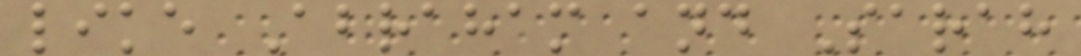like Abraham and Sarah
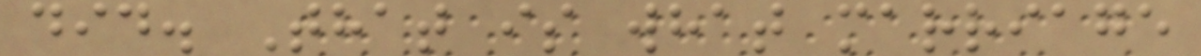did. That is what marriage
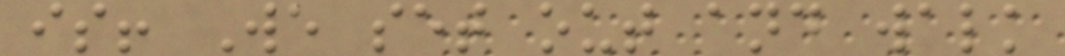is! We set out and walk
